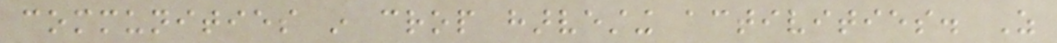communities in crop harvesting activities. As
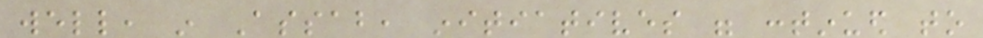well, in Assab, initiatives were continued to
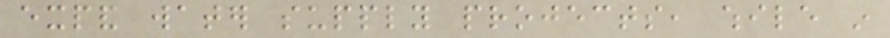expand water supply projects, while in
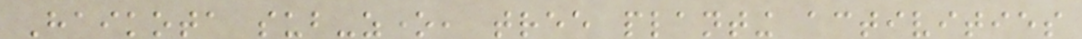Haikota sub-zone, tree planting activities
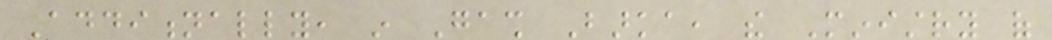Additionally, in Gash Barka, the Ministry of
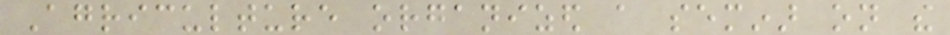Agriculture organized a seminar on the
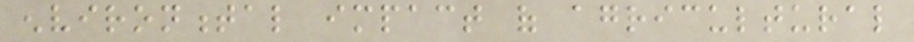environmental impact of agricultural
